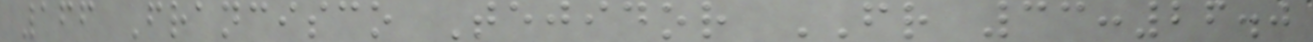166 Francisco Tejidor FR 33:26.0
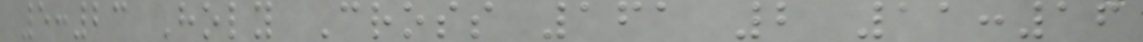5:23 Holy Cross 161 2 11:16
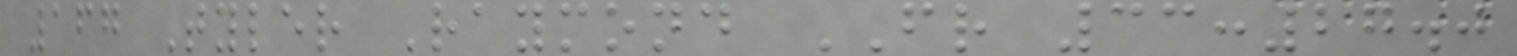167 Tyler Raymond FR 33:27.0
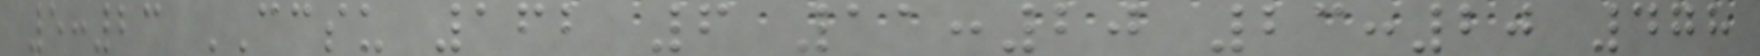5:23 CCSU 162 6 11:20 23:20 478
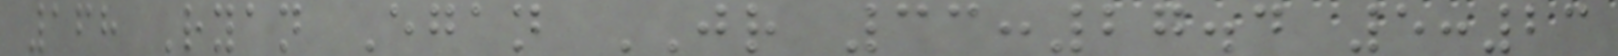168 Ryan Egan JR 33:27.4 5:23
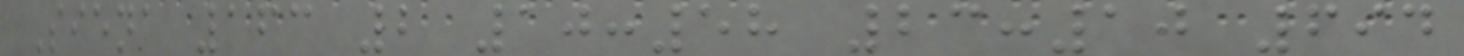Siena 163 2 10:58 23:10 694
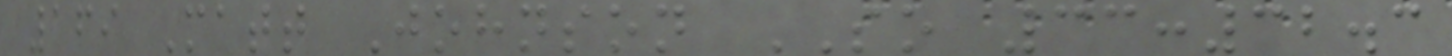169 Matt Johnson SO 33:32.3
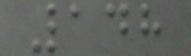148
